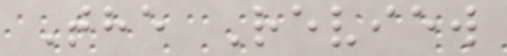The Review
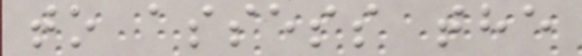to assess the
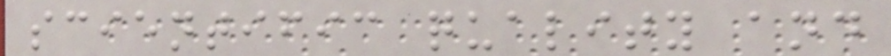scientific quality and
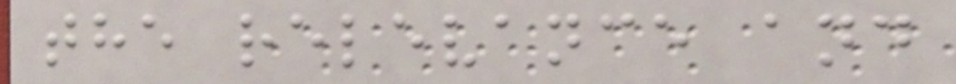the relevance and
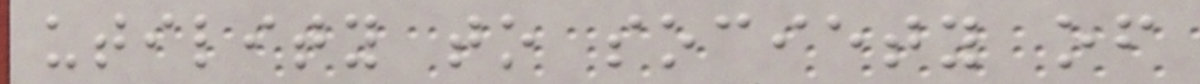utility to society of
